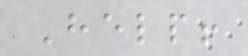Help!
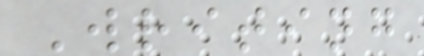Writing
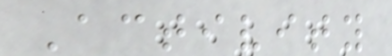Activity
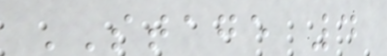STAGE 4
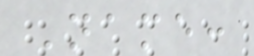Name:
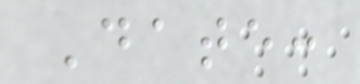Date:
